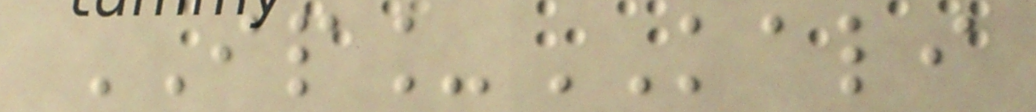IP_KALI
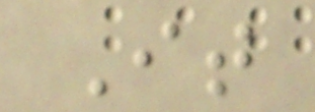It
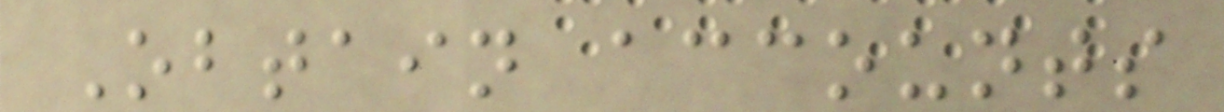Obtain accounts
